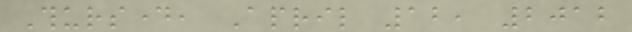Thursday, April 12, 2012
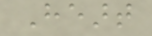Heart
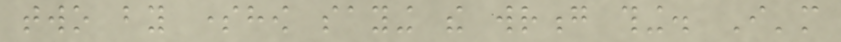two by somehow saying the wrong thing. I'm
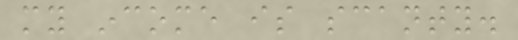my income is scanty.
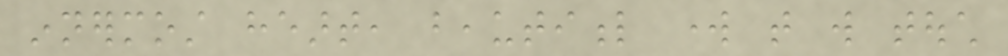innermost heart, beautiful work that will touch
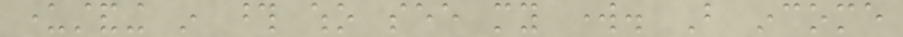understanding in those who see my work. But income
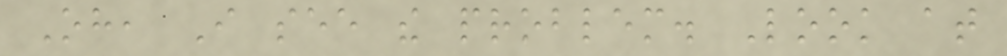Oh, I see the problem. Look at
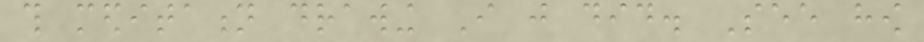this meditation drawing I just did. See how
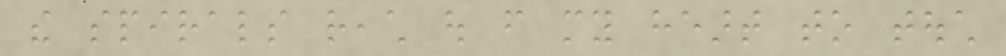the spirals reach out from my heart to touch
